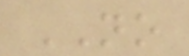NO
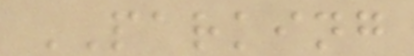PARKING
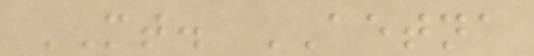MT. AETNA
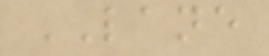LANE
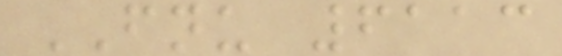FNU 6113
